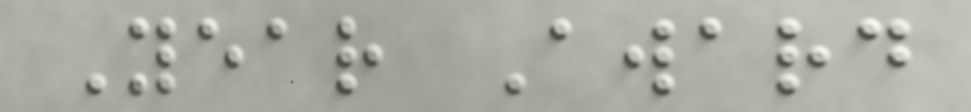Year Award
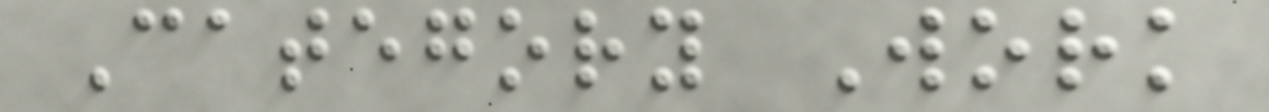Category Work
